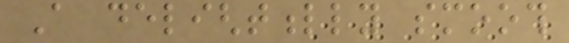A delightfully smooth
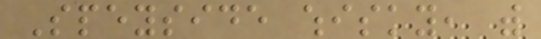Speyside whisky, with
